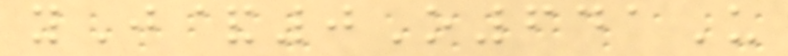yJ&0O641U
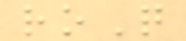roQ
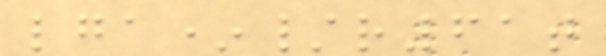lga*/r61t
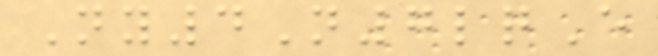Ny4N7lqE
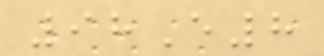98E8
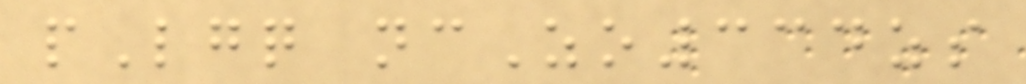pLgq ncZo334zs
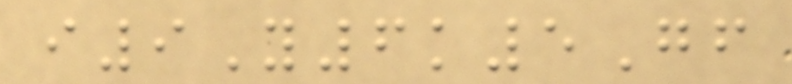i9Y6k5Gf
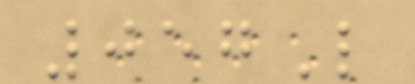057L
